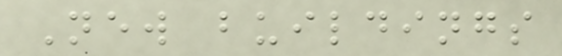New buildings
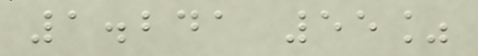1.241 55%
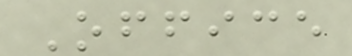Office
